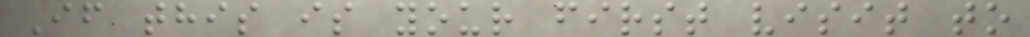If this is your first visit to
